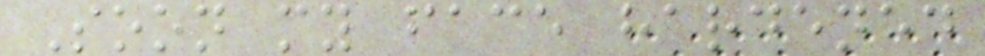Soon my face hardened
